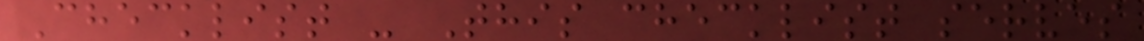Checklist - This checklist serves
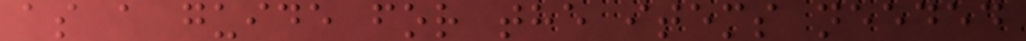as a guide for the items needed
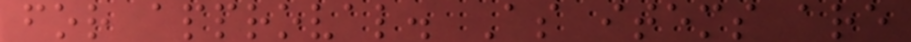for approval. As items are
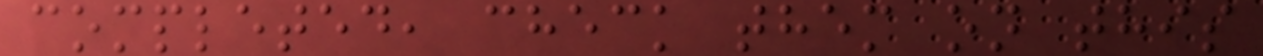completed, check them on this
